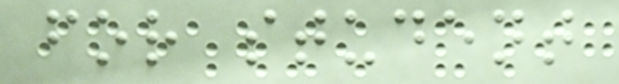for student
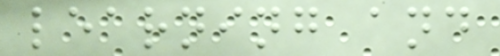learning and
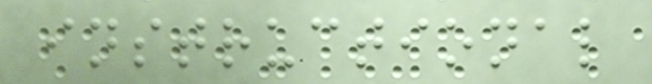instructional
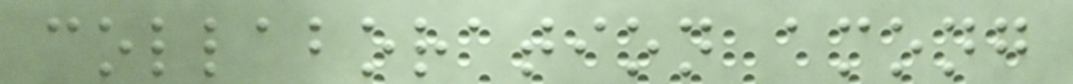collaboration among
